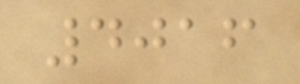4016
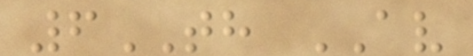6TH AV
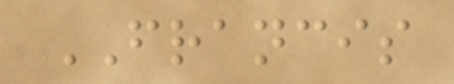FRANCIS
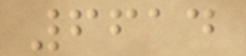6614
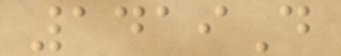1419D
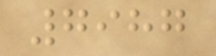7987
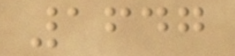1647
